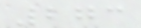273
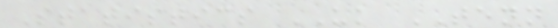Statistics UK TENN
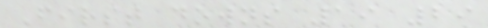First downs 19 29
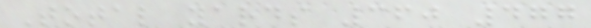Total yards 360 477
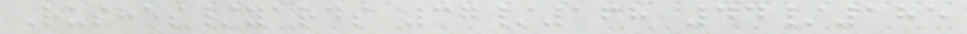Rushes/yards 37/168 44/185
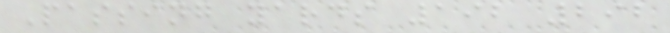Passing yards 192 292
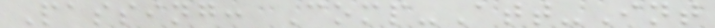Passing: Comp-Att-Int
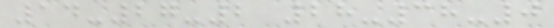14-27-2 28-38-0
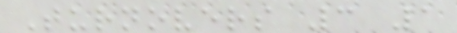Turnovers 3 1
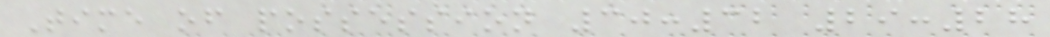Time of possession 30:32 29:28
